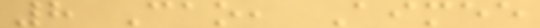8 Cao, Aimee
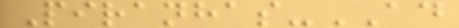Piranhas-AD
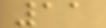11
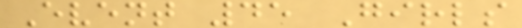Event 45 Girls
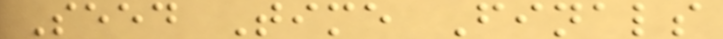Seed Time Finals
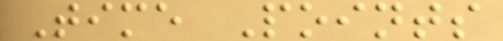Time Points
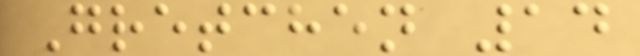Gretchen 14
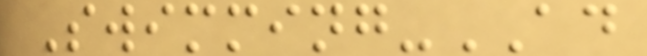Swimming-AD
